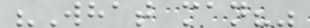"What man?"
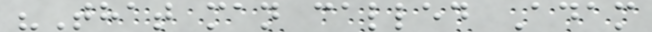"That man called Adam
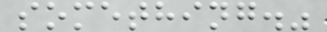something."
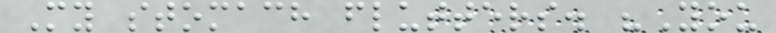My stomach flutters. "You
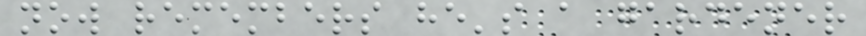now remembers he's a gardener
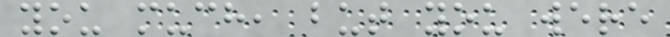you much, but you were
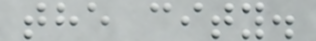the city.
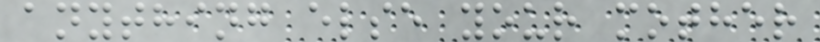anything else your mother
